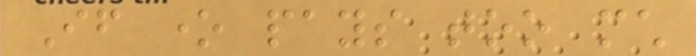If one pays too much
